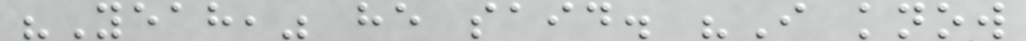"Yeah," he said. "I know
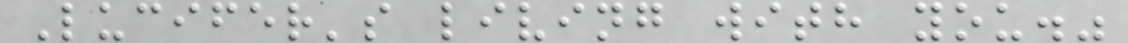Lucifer's living with you."
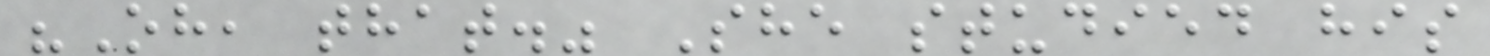"Oh, that." She studied his
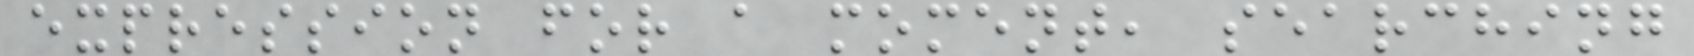expression for a moment, searching
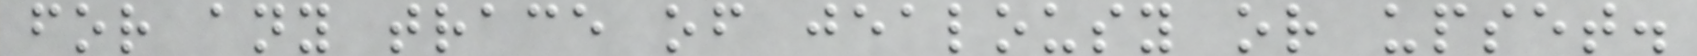for any trace of jealousy or upset.
